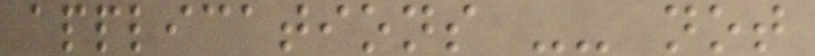applications -- not
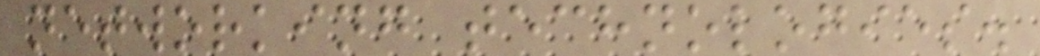networking technologies.
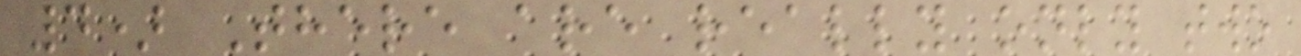4) There are really only two
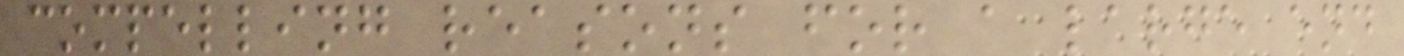compelling reasons for a large end
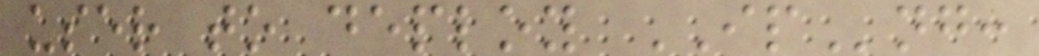user to deploy IPng:
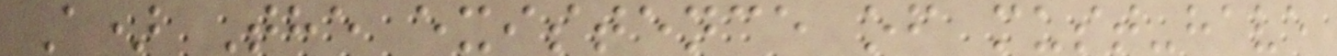A) The existence of must-have
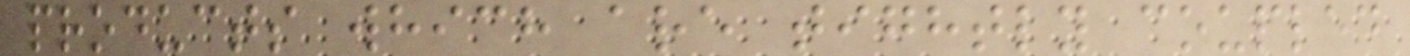products which are tightly coupled
